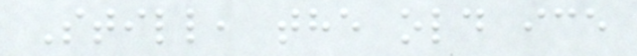Still, the old ice
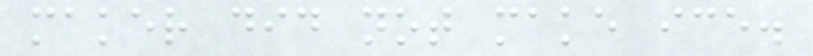maker did not make ice.
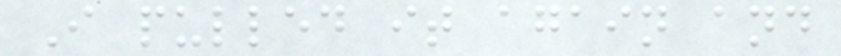I pulled it again and
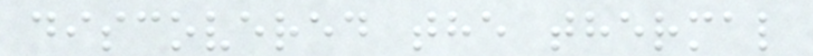discovered the thermal
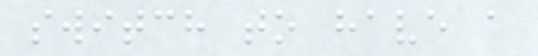switch to have a
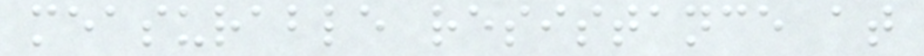measurable resistance at
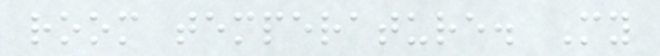room temperature. My
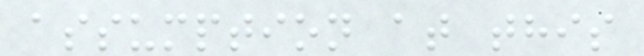assumption at this
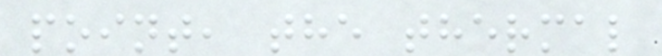point, the thermal
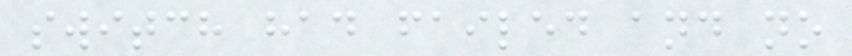switch had failed and no
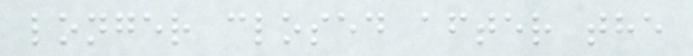longer closed after the
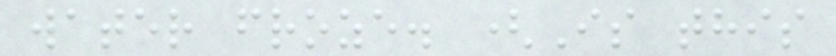water froze. (Is this
